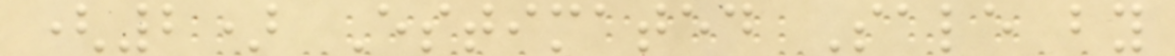(2) Estimated Sale by
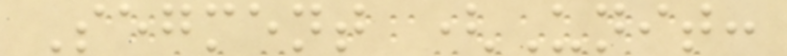Segment (Unit:
